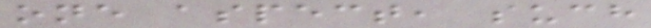one aspect, such
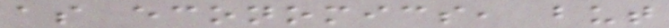as economics, but
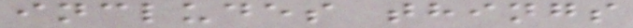includes things
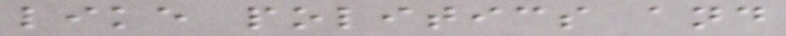like politics and
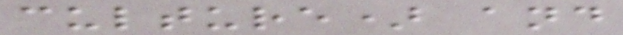culture) and
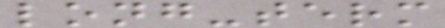long-term
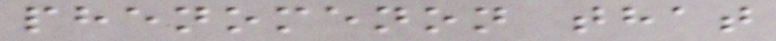phenomenon that
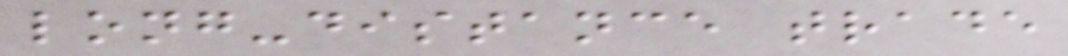long-distance trade
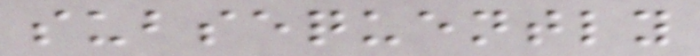subsequently
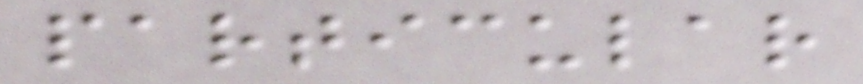particular
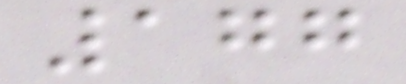177
